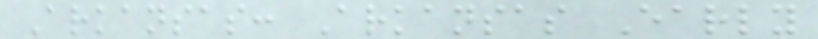Arkansas: Arkansas Early
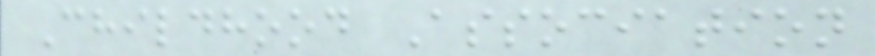Childhood Association
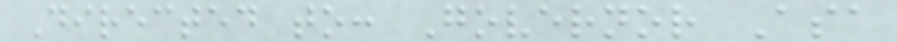Directed to: Governor Asa
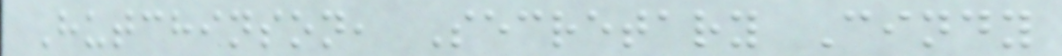Hutchinson, Secretary Cindy
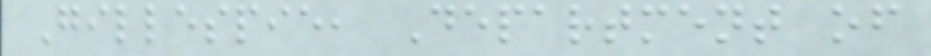Gillespie, Department of
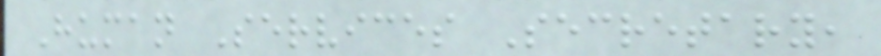Human Services Secretary,
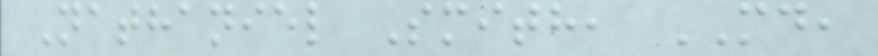Nathaniel Smith, MD,
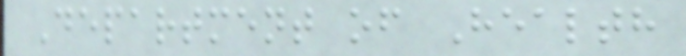Department of Health
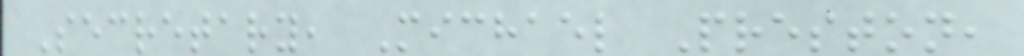Secretary, Michael Preston,
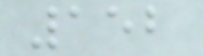152
